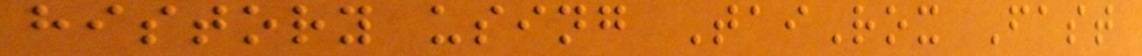history using TaiRox Fast
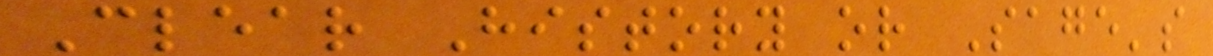Clear History or Sage's
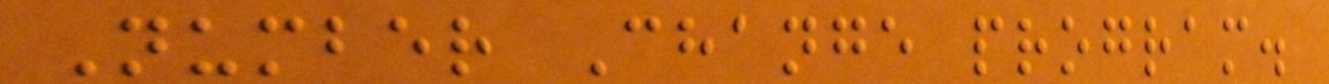Number Change program.
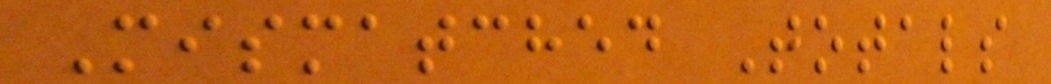Mismatched Totals
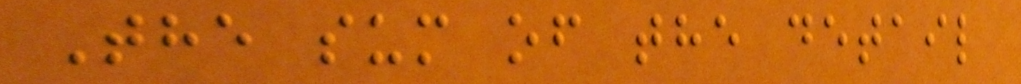The sum of the detail
